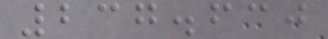237.630
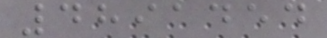4891454
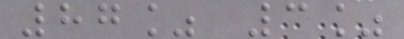87% 3%
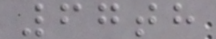67th
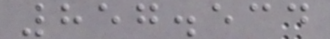857.534
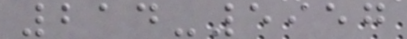214-5957
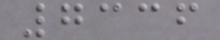7336
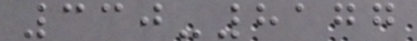330-8177
